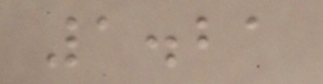1.21
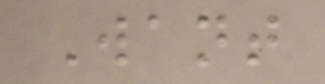Want
